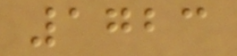1723
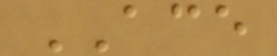ACE
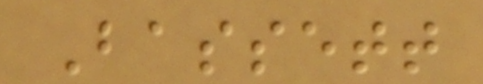Bassett
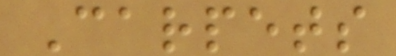Carpets
